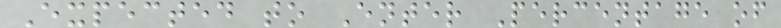Expected to Enter Percentage of
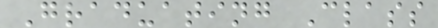Graduating Class
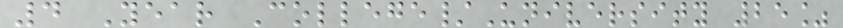4 Year College/University 25%
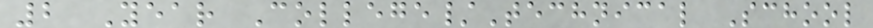2 Year College/Technical School
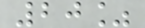20%
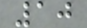10
